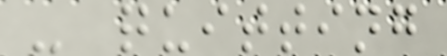- quitting
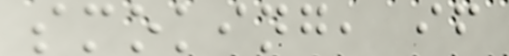smoking, if
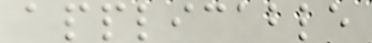applicable
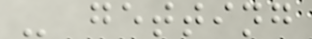- getting
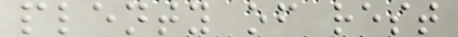plenty of rest
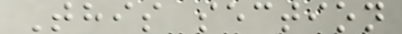This section
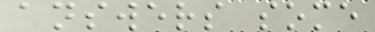answers some
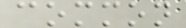common
